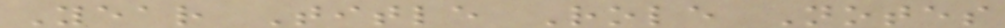Year Title Role Notes
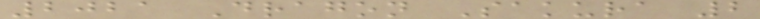2021 Dragon Sakura 2
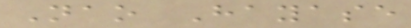Nao Hayase
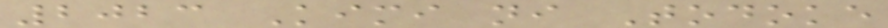2023 Kimi ni Todoke
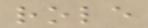role
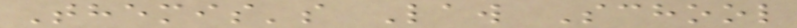Themis's Law School
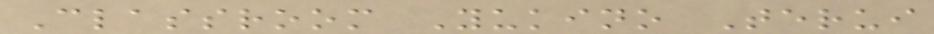Classroom Yukino Terui
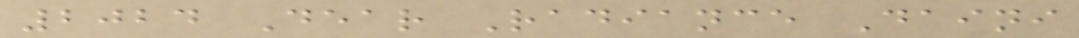2024 Dear Radiance Daini
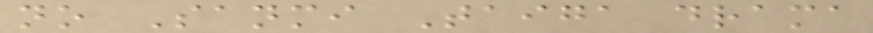no Sanmi Taiga drama
